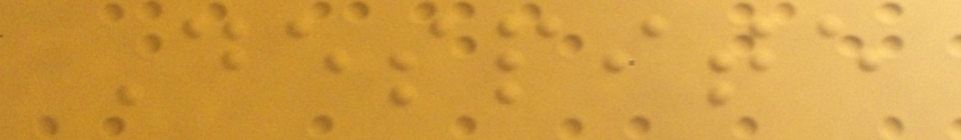Despite
